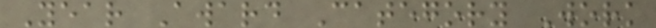Year Award Category Work
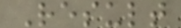Result
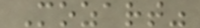Mozart"
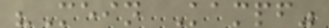"Mein Kampf"
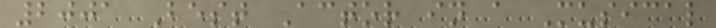2001 Best Actor in a Musical
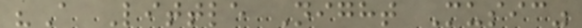"A Little Night Music"
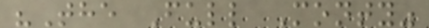"The Full Monty"
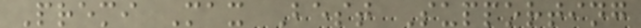Premi Max Best Supporting
